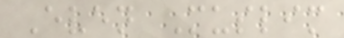Even Muslim
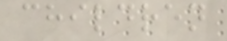children
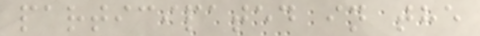participated in the
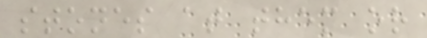stones at them or
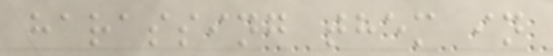harassing them in
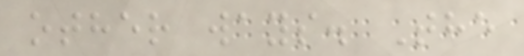other ways. The
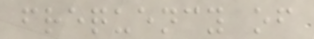frequency of
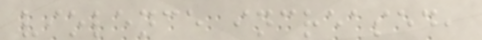violence increased,
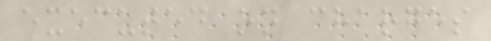executed on charges
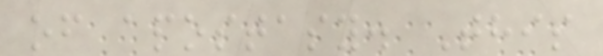of apostasy. This
